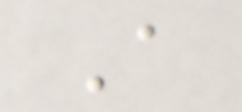A
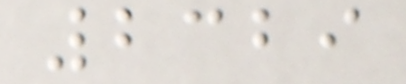2329
